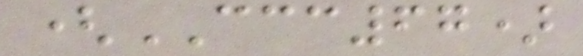(CCC67)
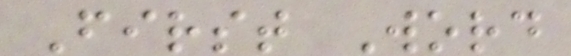First Word
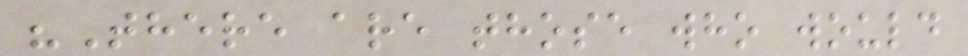"There are those who would
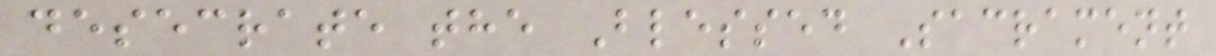desecrate the Blessed Sacrament
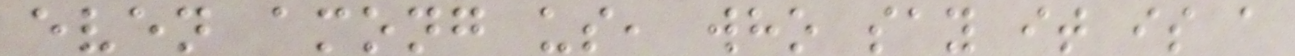even among us, who say it is a
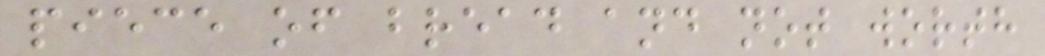piece of bread and not worth
